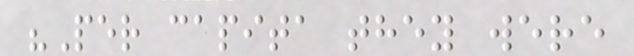"Per capita they were
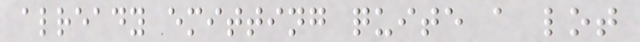already emitting quite a lot
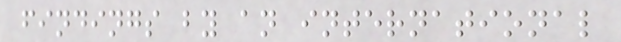findings by an international
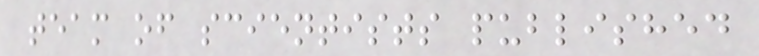team of scientists published
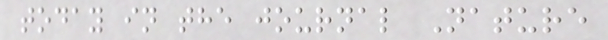today in the journal Nature
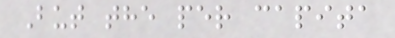But the per capita
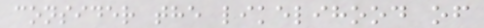consider the likelihood of
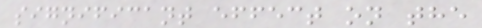significant effect on the
